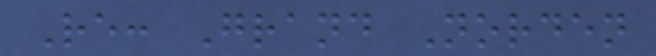Re: Grand Norden
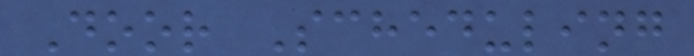Door Scheduling
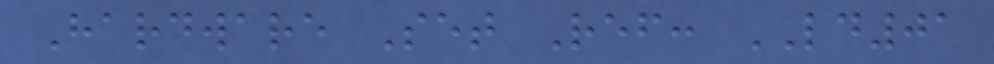Hardware Set Ref: LD01
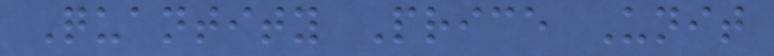Quantity Price Unit
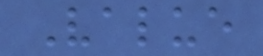Value
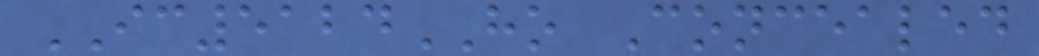IC5124HO Concealed
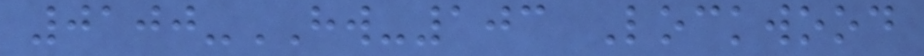0100-HW-103 Lockwood
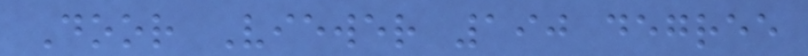Door Viewer 190 degree
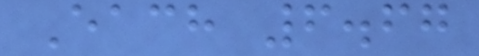Each 6.67
